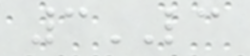3LC
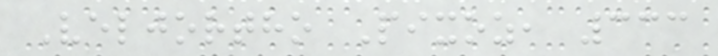Veljortho Pixoz, 333
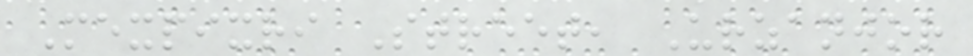Mexpixri Street, Urzanjor
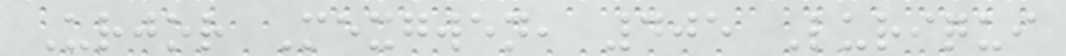Urjor Mexgwen, 405 Luriqui
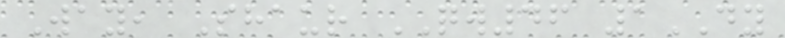Way, Shaur QW46 1DY
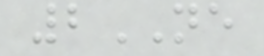2NE
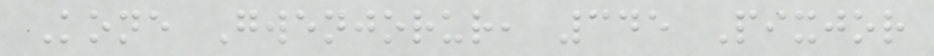Kone Gwenjorur, 345 Pixjor
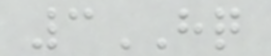3HQ
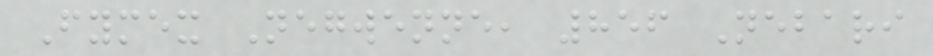Fymex Negwenne, 856 Nebari
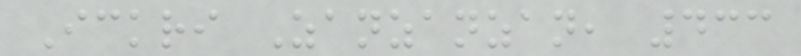Ickri Zanzanzan, 433
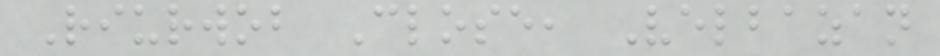Riurwob Close, Velbazan
